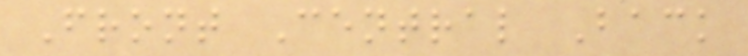Front Central Back
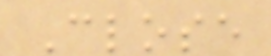Close
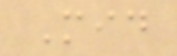Mid
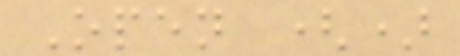Open ()
